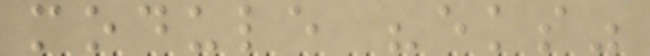module "eks"
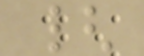{
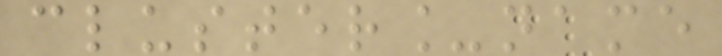cluster_name
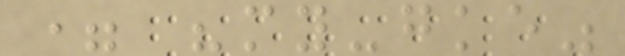= "my-gke"
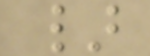}
